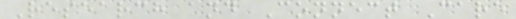Research and Connect Care
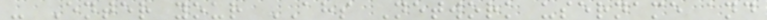- Enter your AHS Network username and
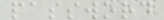password
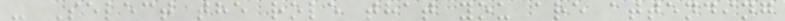- Select the role that you are attending
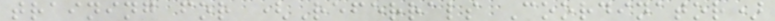training for (Referrals Coordinator)
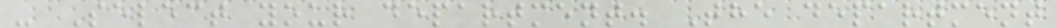- Select your department. The department
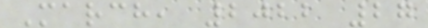March, 2022 27
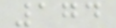174
